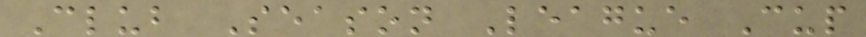Club Season League Cup
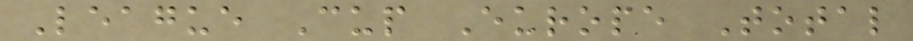League Cup Europe Total
